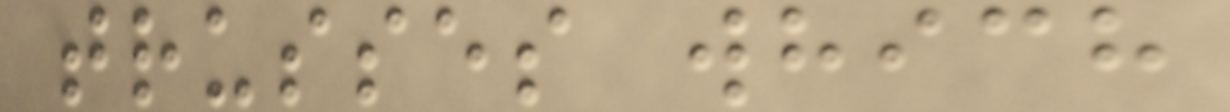trusses which
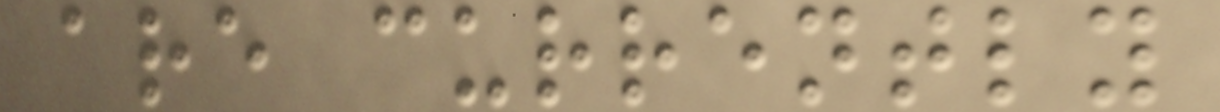are currently
